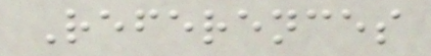References
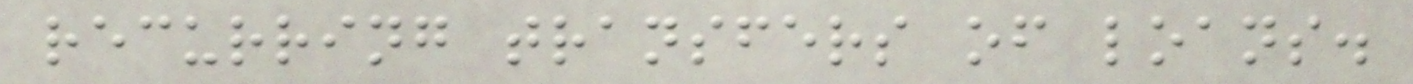recurring transfers of loans.
